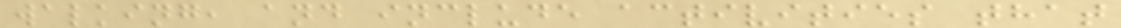walking, and include activities that
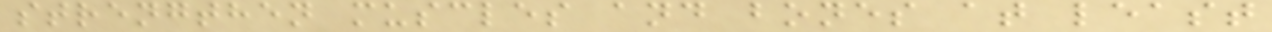strengthen muscles and bones at least
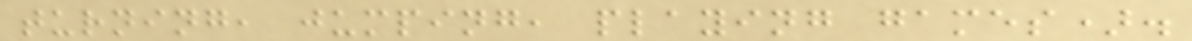turning, jumping, playing games).
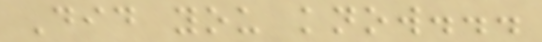Did you know...
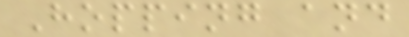Hopping and
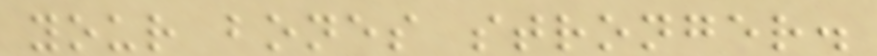your bones stronger.
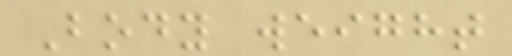Body weight
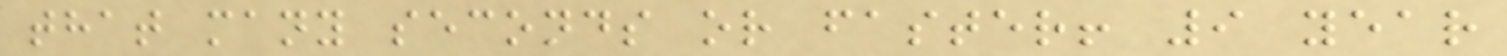that many seconds or faster! 9 year
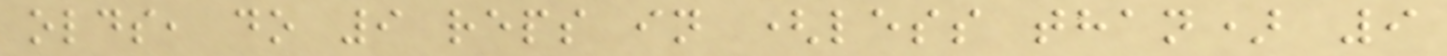olds, do 9 reps in (less than) 9
